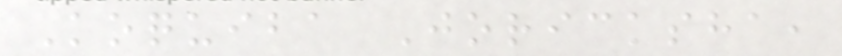Koquiba Joricksha,
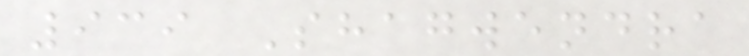939 Shagwendra
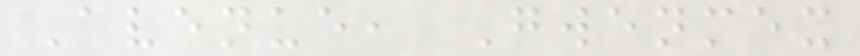Avenue, Gwenmex
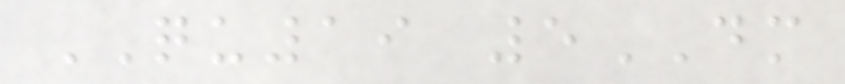QU19 5DM
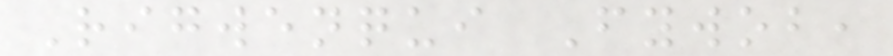Rigwenqui Fywob,
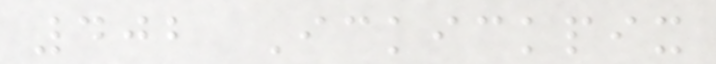402 Ickickpix
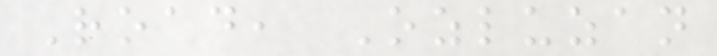Road, Ozluzan
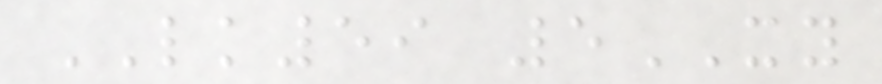LK59 5XY
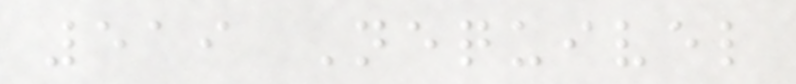519 Nequivel
